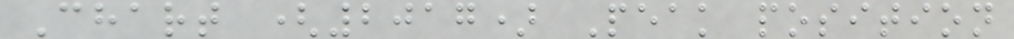Chart (2017) Peak position
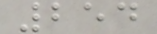254
